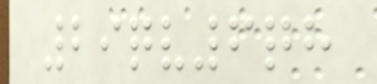29qv6qh
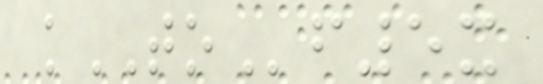kTOf5x
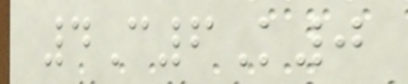4C6K0
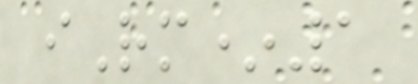iRm*1
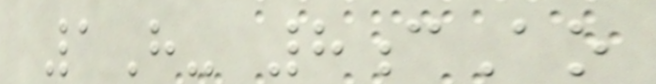1H- 8cAo
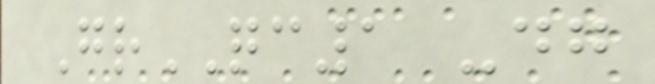GrQC1 -dg
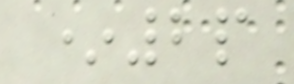*2p
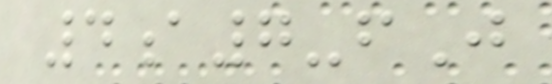4a7-fJ
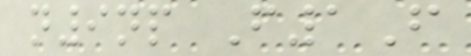n9np F1F
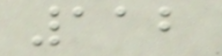112
